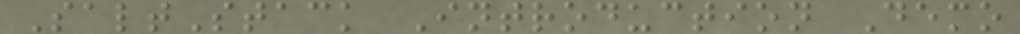SaltStack Introduction Demo
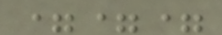===
